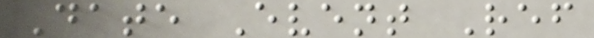Date Event Ref
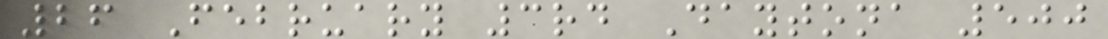26 February 3rd Daytona 500
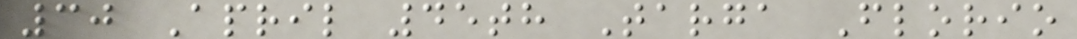30 April 45th Targa Florio
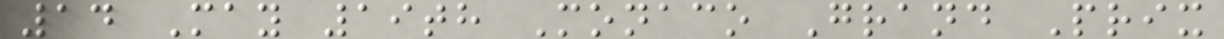14 May 19th Monaco Grand Prix
